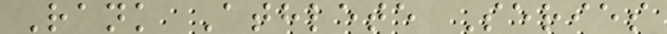Rank Athlete Series
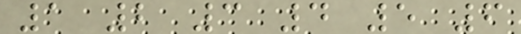1 2 3 4 5 6
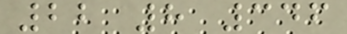22 8 346
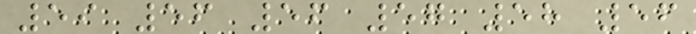59 56 56 57 58 56
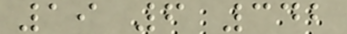19 6 342
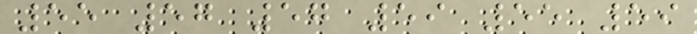55 57 57 59 55 59
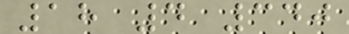18 4 340
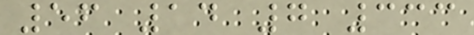56 14 7 333
